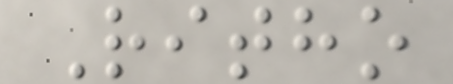Ritho
